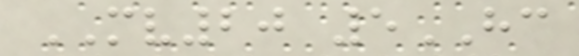MV20 5HC
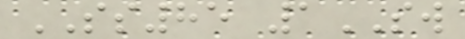SS85 1SW
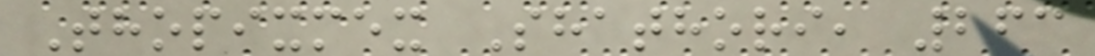Thopixmex Shathori, 263
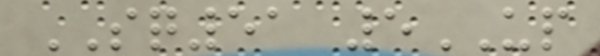SQ51 5UP
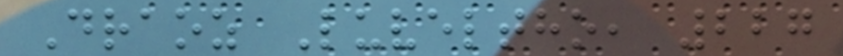Draoz Luveltho, 227
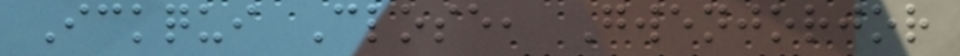Ickqui Close, Gwenjorjor
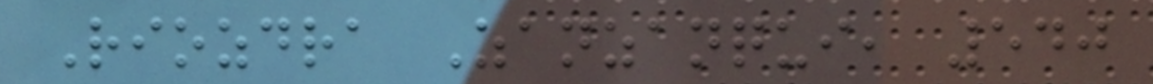Riozdra Zanzanqui, 540
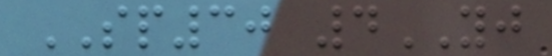SP30 4YJ
